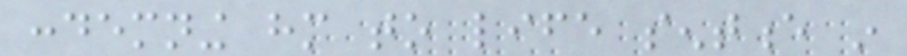condemning him to life sentence in
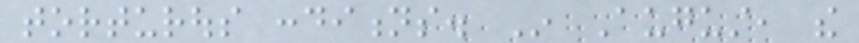torturous conditions. In August, the
